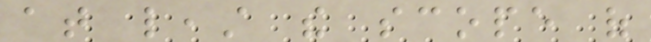at least the scope of
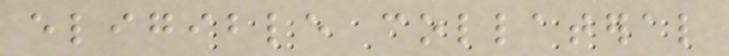eligible collateral
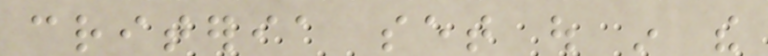criteria set out in the
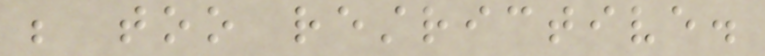be too restrictive.
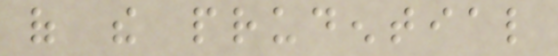of the prudential
